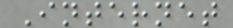Internet
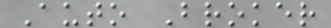Auto Broker
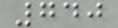740
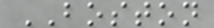BOSTON
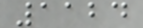1124
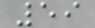59
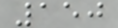150
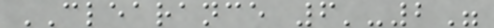CLEARANCE 6'-2"
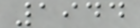1944
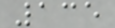135
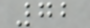72
